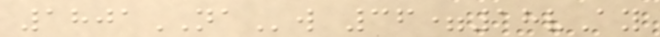1801NAw 36=18vAy
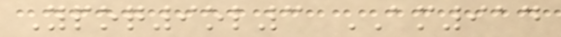Ypoq9ol3 AM914
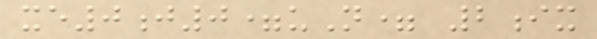xe0j0=uN= 2ix
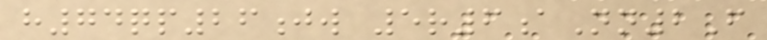h74qp26jw 5r6aNn2F
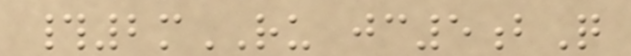#2mRU jc5bQ
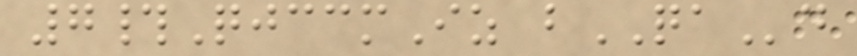7#QjccmIz bQAd
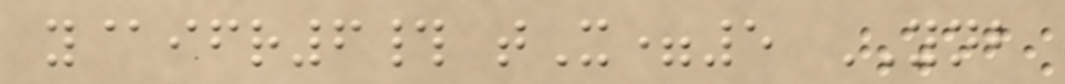y@ifr6# tX=5 YNB
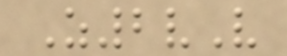Z2vV
